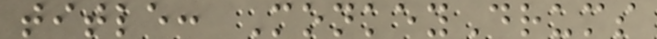title: MonkeyDrums
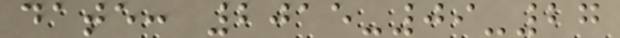date: 2015-09-27
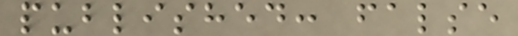published: false
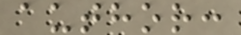author:
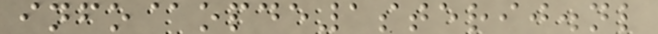info@opde1sterij.nl
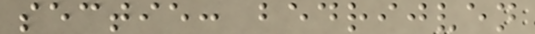sectie: bedrijven
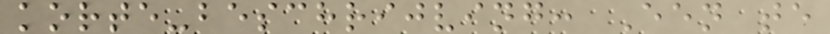korte-beschrijving: Een te
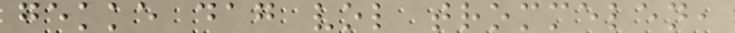gekke dag vol trommelen,
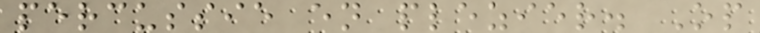percussie en plezier. Op
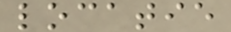locatie
